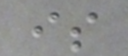is
